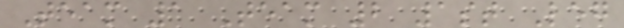Team 1 Team 2 1st Leg
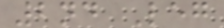2nd Leg
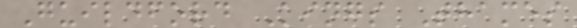Guildford Kings Thames
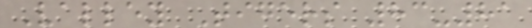Valley Tigers 83-81
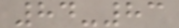84-83
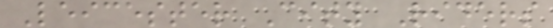Leicester City Riders
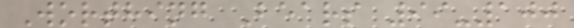Worthing Bears 99-100
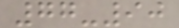77-90
